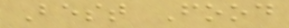Best Food
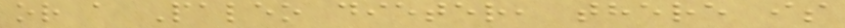or a Paleo dieter, there is
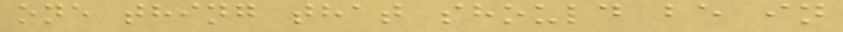one thing that should be in
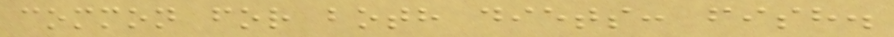common for both diets: fish.
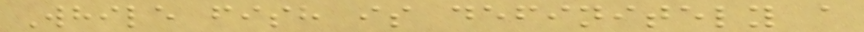While fish is definitely a
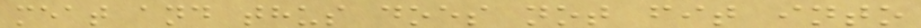meat and thus does not fit into
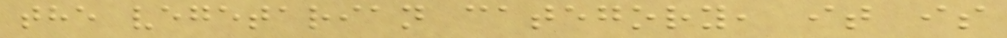the vegetarian category, it is
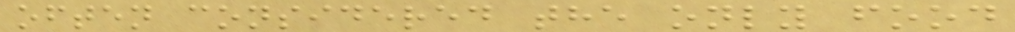often considered the only food
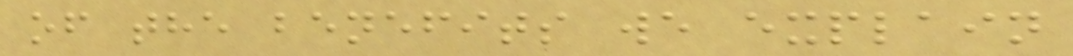of the benefits we explain
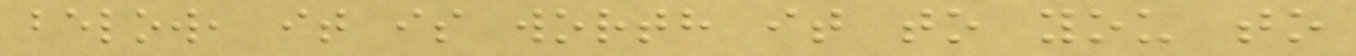below, it is worth it to you to
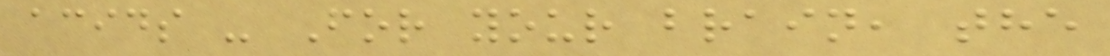acids - For your brain, the
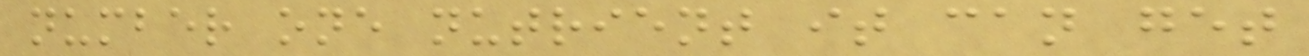number one nutrient it can get
